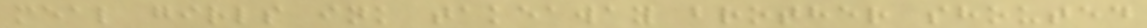meal girls ink takeaway brother shouted
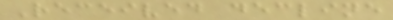Received decline
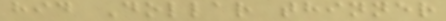hid Dollar thinner
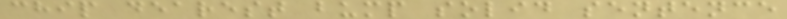chip dearest bump solid sentence
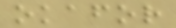okafor
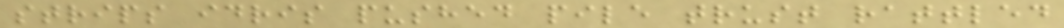strips idris pushed pile trust rattled
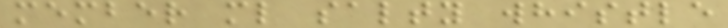member ml salty whistle
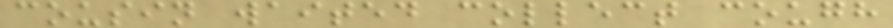cousin waited collect cough
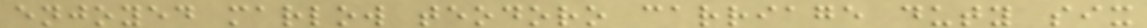enjoyed marlow teodoro carriage duty six
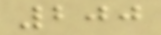200
